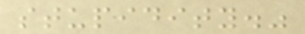stupidity."
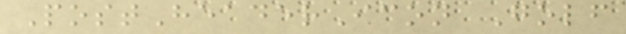PostHeaderIcon Golf
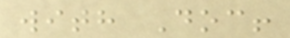with Doc!
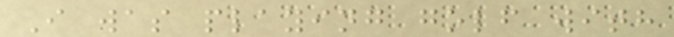I was playing golf with
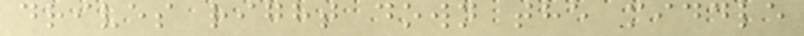drives right down the middle
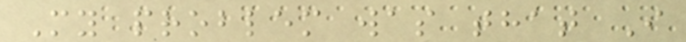My problem was that I
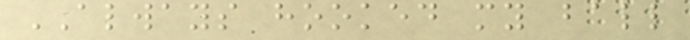ALWAYS hooked my ball
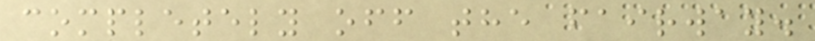completely off the fairway.
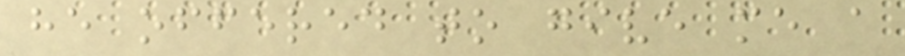he offered to give me a
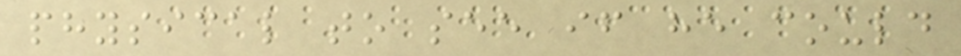physical to see if he could
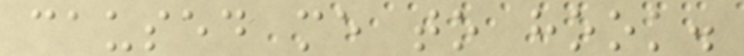caused me to hook.
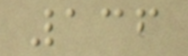136
